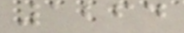1264
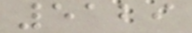5129
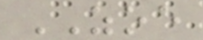ZOE
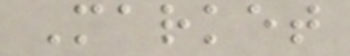Market
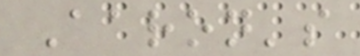Aaron's
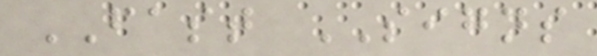FAST SIGNS
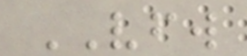VFW
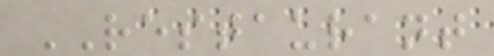RESTAURANT
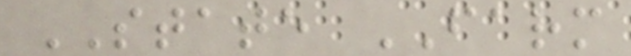STATE FARM
